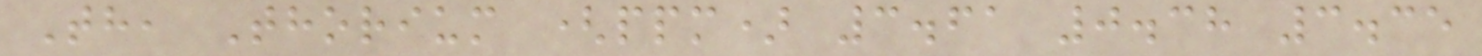Th, Thorium (ppm) 3.61 0.38 3.35
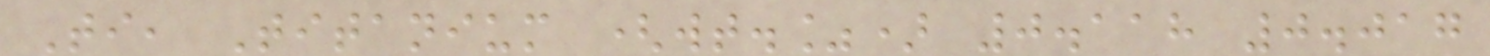Ti, Titanium (wt.%) 0.118 0.017
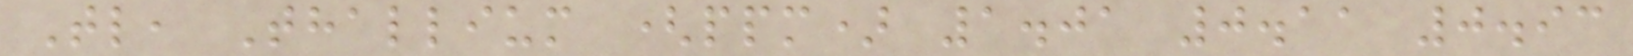Tl, Thallium (ppm) 1.01 0.11 0.93
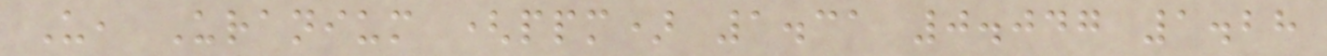U, Uranium (ppm) 1.31 0.047 1.28
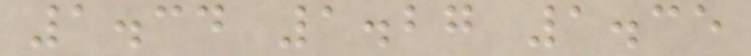1.34 1.27 1.35
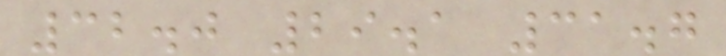32.0 29.1 31.7
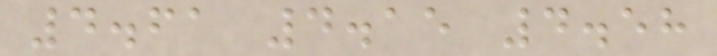4.61 4.15 4.58
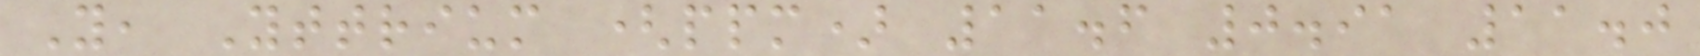Y, Yttrium (ppm) 11.6 0.91 11.0
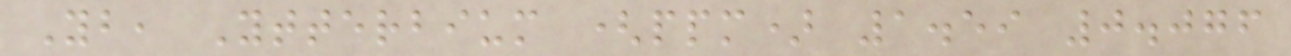Yb, Ytterbium (ppm) 1.59 0.076
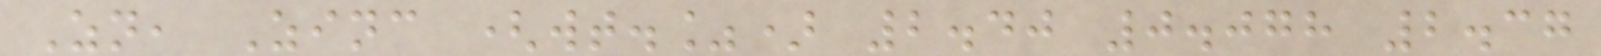Zn, Zinc (wt.%) 2.40 0.078 2.37
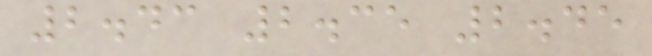2.43 2.35 2.45
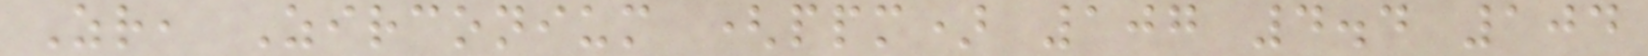Zr, Zirconium (ppm) 107 4.4 104
